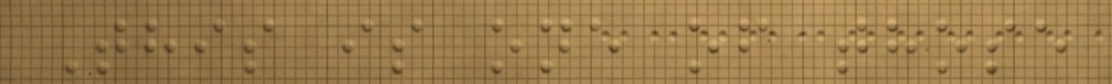This is one of those
